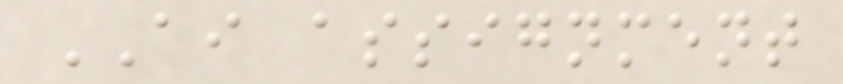AI assignment
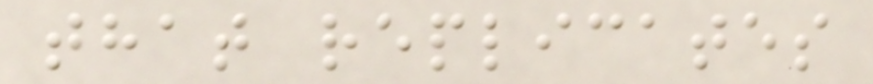that replicates
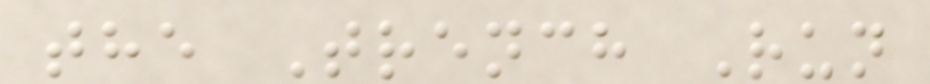the Trench Run
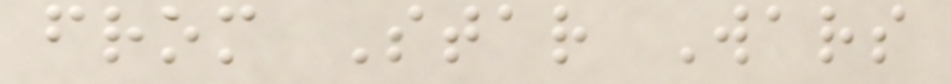from Star Wars
